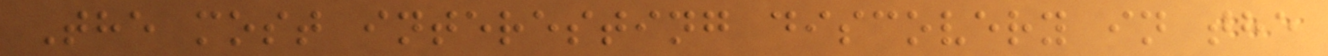The most interesting discovery in the
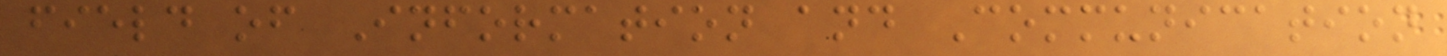field of Information and Communication
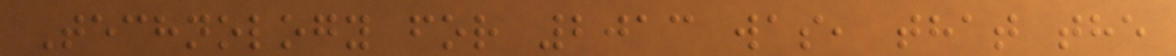Technology for 2013 was, that the
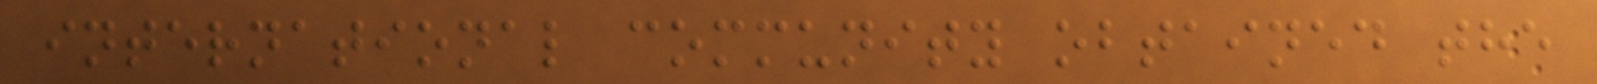international community obtained the
